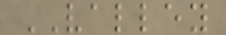VALLEY
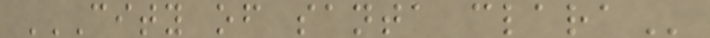CITY OF SANTA CLARA
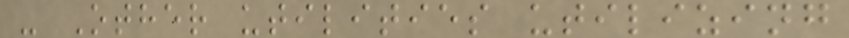- Other utilities utilizing
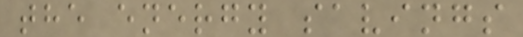the energy savings
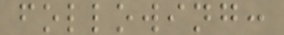following:
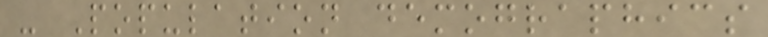- Population demographics
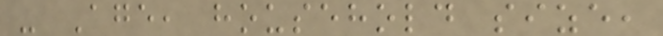- Age, household size,
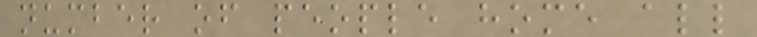number of people home all
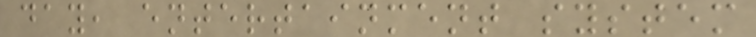day, entertainment system
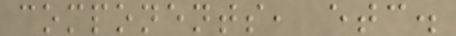components, etc.
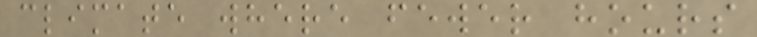climate where fewer hours
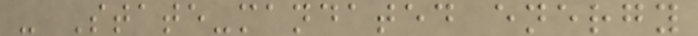- State-mandated energy
